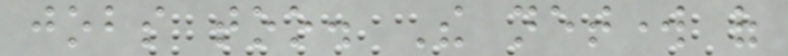jobs too. The network of
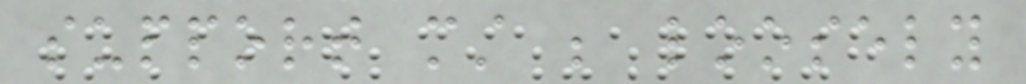support must be loosely
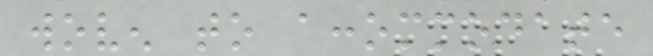woven to accommodate
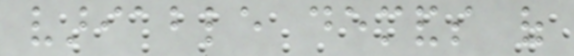variable demands of
